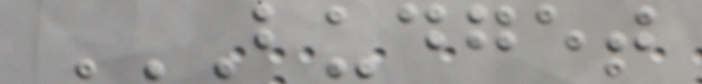BUDGET
